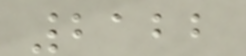2122
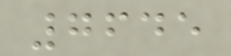7645
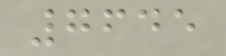7645
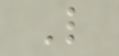L
